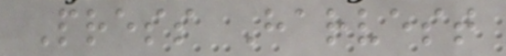Press Harvest
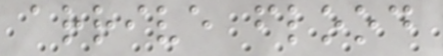arrive flood
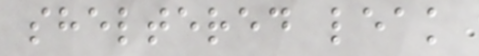sheltered leak
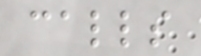calls
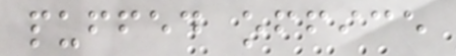puffed office
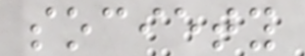society
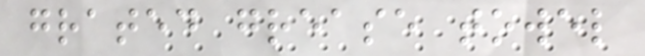grated grease towel
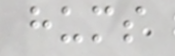hums
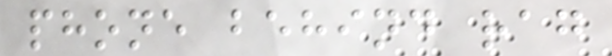phone behind rag
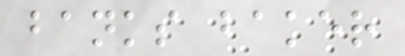banks baker
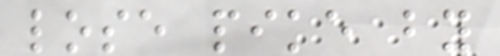lose pike by
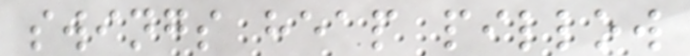swings heap pillow
